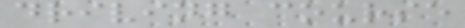driving course
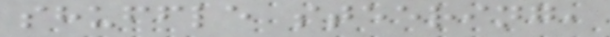shuffle steering,
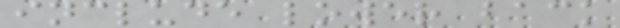include lower back
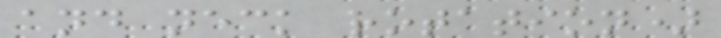and neck rotation)
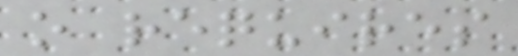o requires
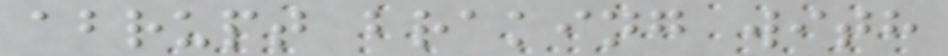abrupt braking with
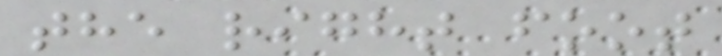the right foot
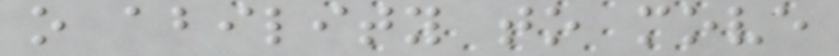o ability to move
